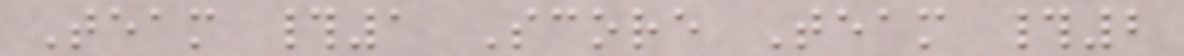Team #1 Score Team #2
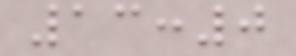13:0
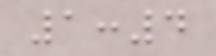1:4
